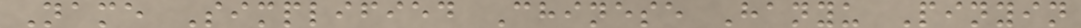Name Simplified Chinese Hanyu Pinyin
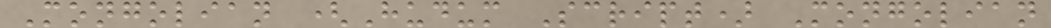Mongolian (Hudum Script) Mongolian
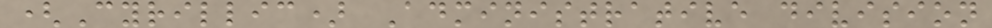(Cyrillic) Administrative division
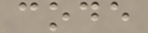code
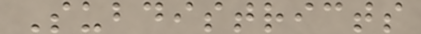Subdistricts
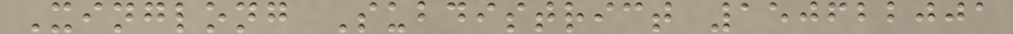Xinglong Subdistrict 150622001
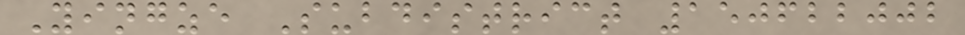Yingze Subdistrict 150622002
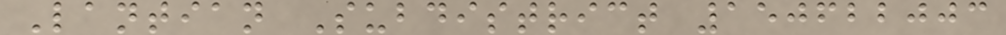Lantian Subdistrict 150622003
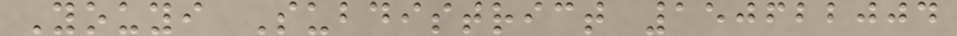Youyi Subdistrict 150622004
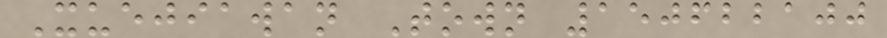Xuejiawan Town 150622100
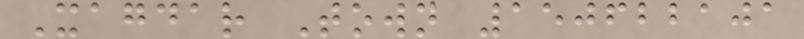Xagdar Town 150622101
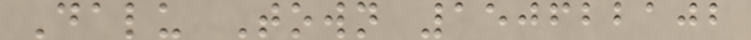Dalu Town 150622102
